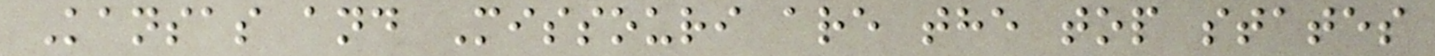Kansas and Missouri are the top states
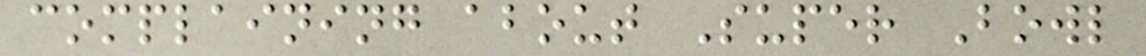complaining about Super Bowl
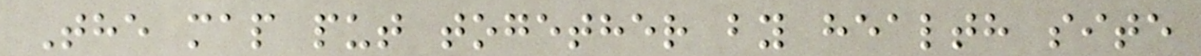The map put together by health site
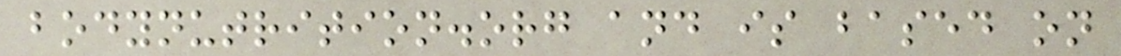bodynutrition.org and is based on
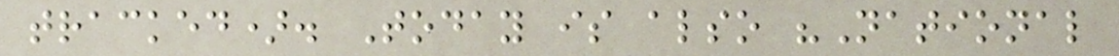tracked). Today is also "National
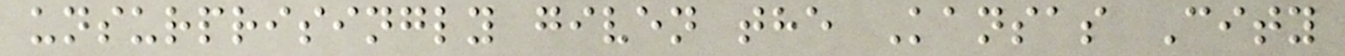unsurprisingly given the Kansas City
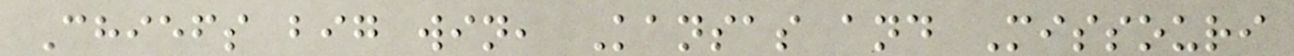Chiefs big win, Kansas and Missouri
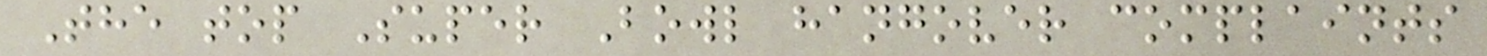The top Super Bowl hangover complaints
